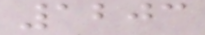1203
